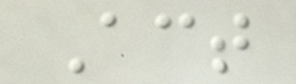Act
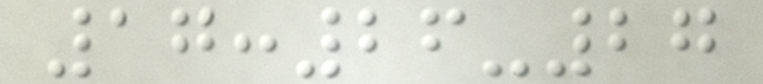17:26-27
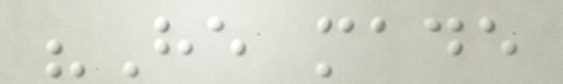"He made
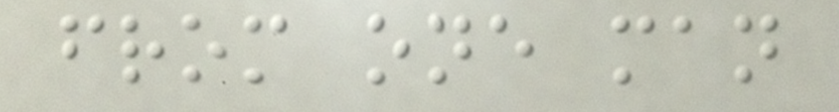from one man
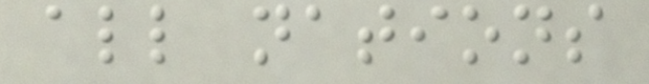all nations
